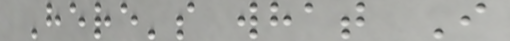Here's what I
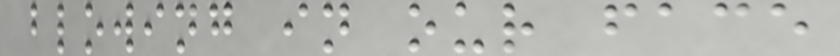blowing in our face
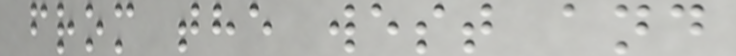from the west and
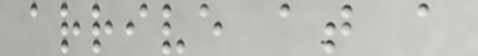arrive at a
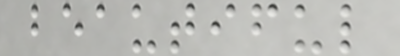beautiful
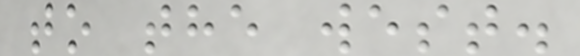to the west.
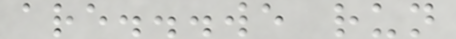are...we run
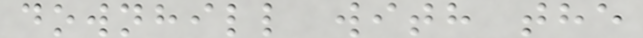downhill with the
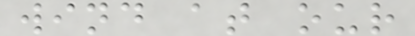wind at our
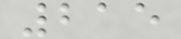215
